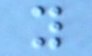y
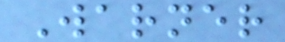Warner
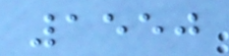1550
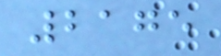2175
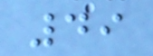49
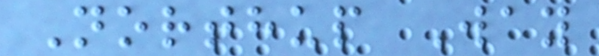Northup Way
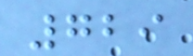729
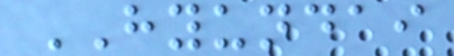HYUNDAI
